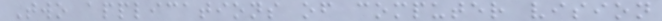Two applications of computer vision
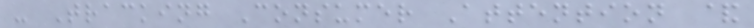- Tracking Consumer Attention &
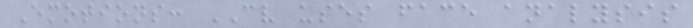Emotions: CV uses face analysis
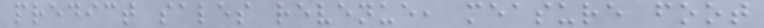predict sales revenue, measure foot
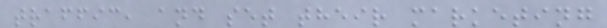traffic, and set their marketing
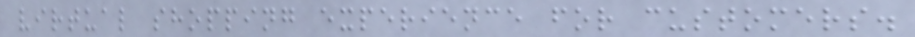virtual shopping experience for customers.
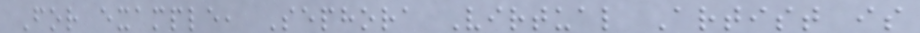For example, Sephora Virtual Artist is
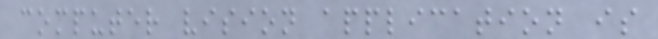computer vision application is
